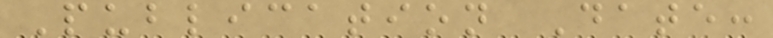Publication Date:
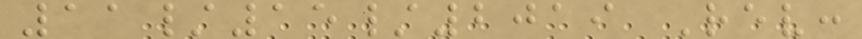11/15/2019 Rev:
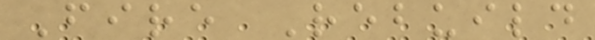Fire Rebuild
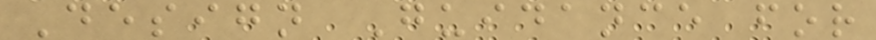Design Guidance for
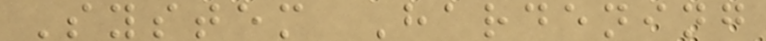System Hardening
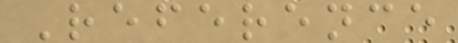Reference
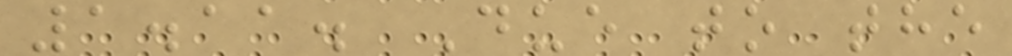1.11. Due to the
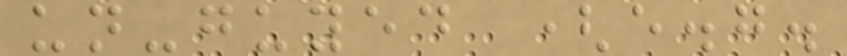un-guyed (e.g.
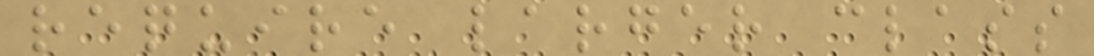require larger class
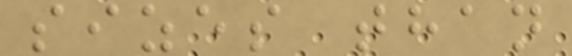sizes than
